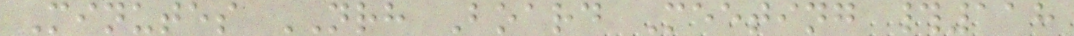Minutes NRH Board Meeting #118
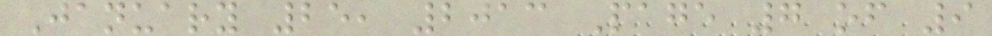January 25, 2013 Page 7 of 9
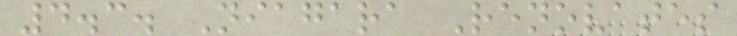4.3. Niagara Renovates
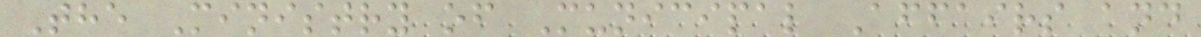The Ministry of Municipal Affairs and
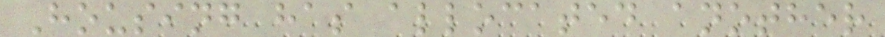Housing has allocated another
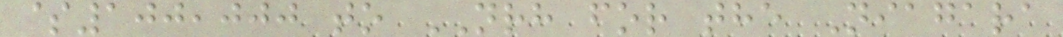$100,000 to NRH for the Niagara
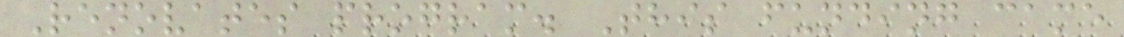Renovates program. This funding came
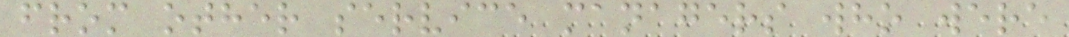from other service managers who were
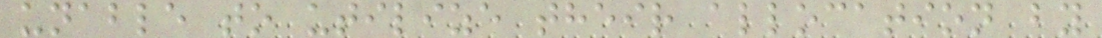unable to utilize their allocation by
